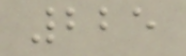225
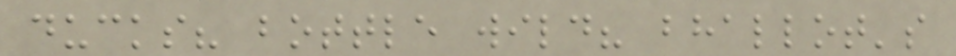ducks? bottle wild? bhallot's
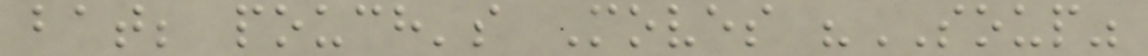bat; pouch's Moves "SOUP"
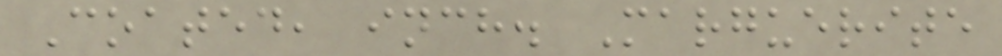Coated, inch. Marguerite
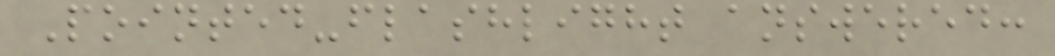Pointed-flashlight answered:
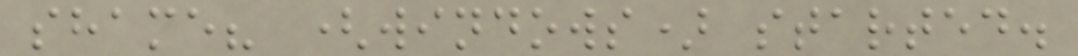shame? (windows) started.
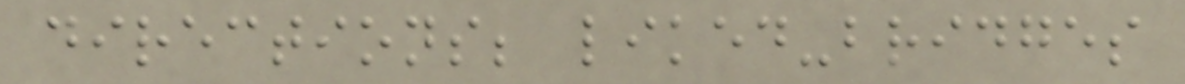directions; liked-bridges
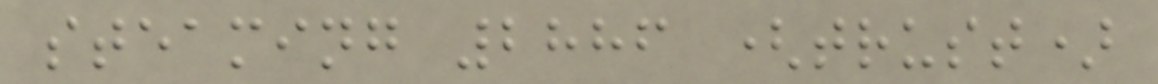steaming 2886 (trust)
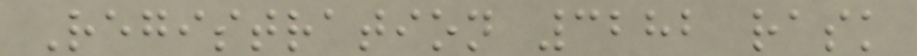Registration 3282 rask
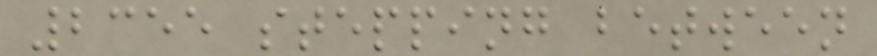2355 stepping between
